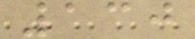130
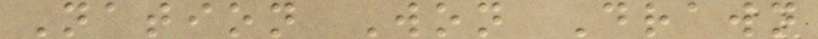Nation Won Drawn
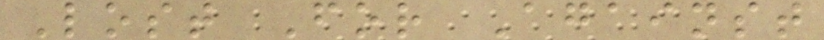Lost For Against
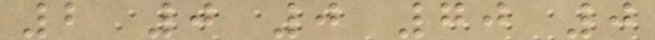2 0 0 70 0
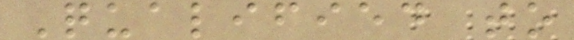Qualified to
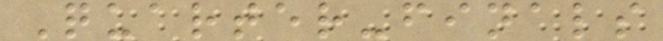Quarter-finals
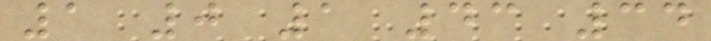1 0 1 43 34
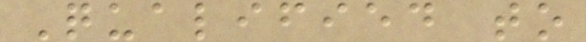Qualified to
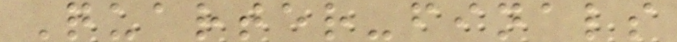Quarter-finals
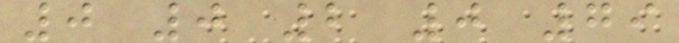0 0 2 0 79
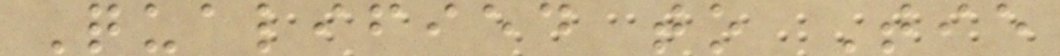Qualified to Tie
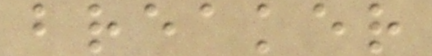breaker
